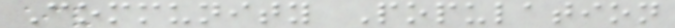Community Population
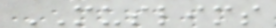MUSLIMS
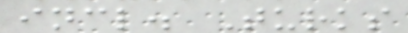incl. Turks
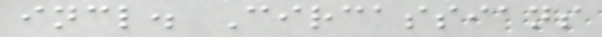incl. Circassians
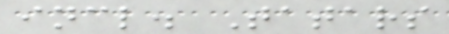incl. Tatars
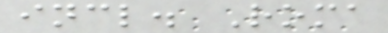incl. Roma
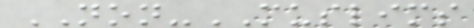NON-MUSLIMS
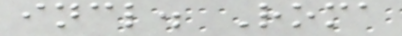incl. Roma
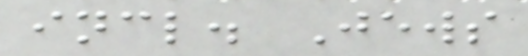incl. Jews
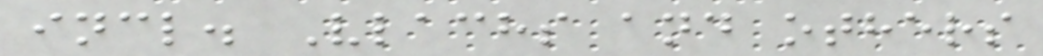incl. Vlachs and others
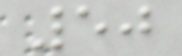50
